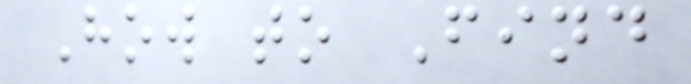How to Find
